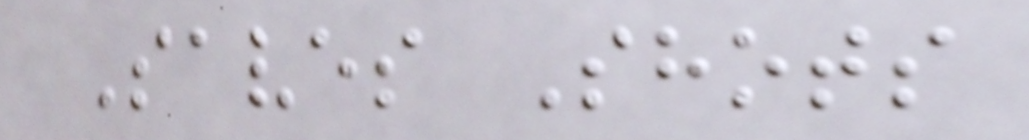Saves Shots
